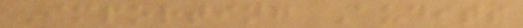Importing Audits
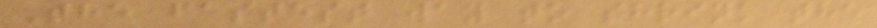The fastest way to shrink the
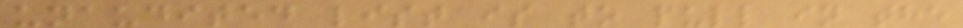unaudited list is to pull in the
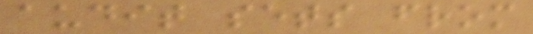audit sets from
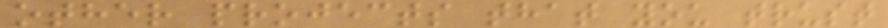other projects that you trust
